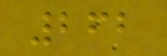262
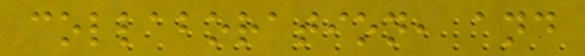collaboration, and
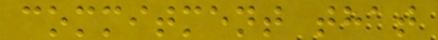commitment that
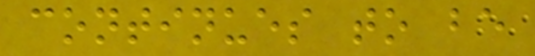continues to be
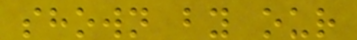shown by our
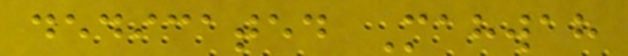dedicated Mahwah
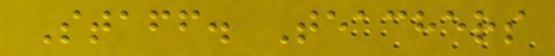Staff. Teachers
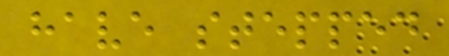have stepped
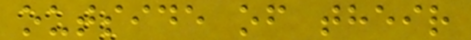outside of their
